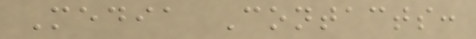Media Contacts:
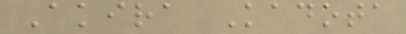Akira Kadota
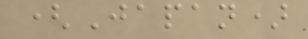(Japan)
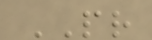PR
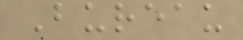Bureau
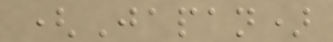(Japan)
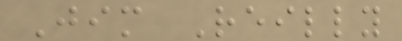Jim Reilly
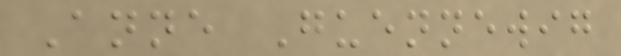Anne Guennewig
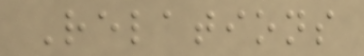Relations
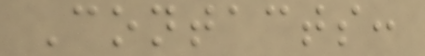Contacts:
